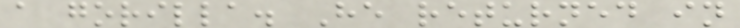a gorilla. He returned in
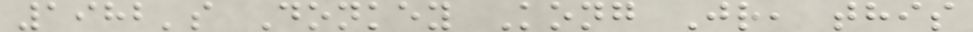1982's Donkey Kong Jr, this
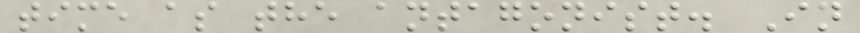time as the antagonist. In
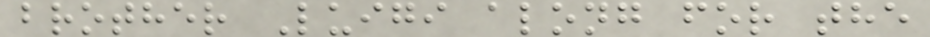brother Luigi along for the
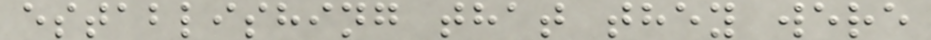establishing that they were
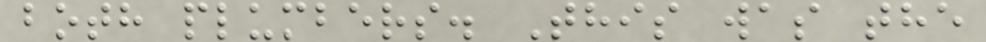both plumbers. This was the
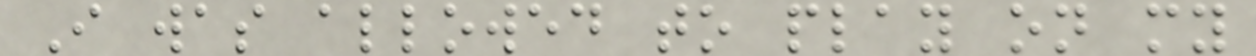I was allowed to play on my
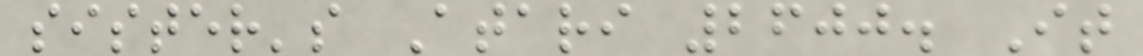sister's Atari 2600. It
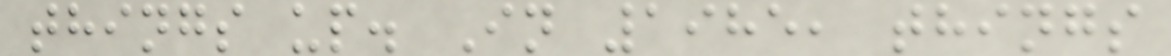things up. In 1985, things
